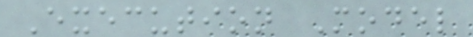Execution Model
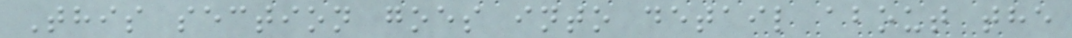This section goes into detail about the
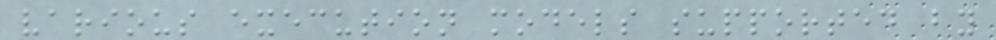various execution models supported by
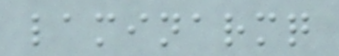laminarmq
